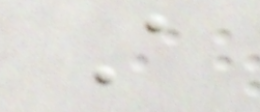A
